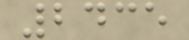2435
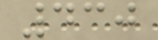430
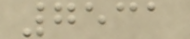7531
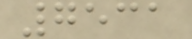7531
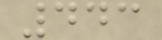443
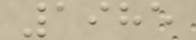1985
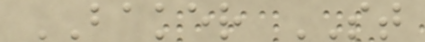BAKER ST
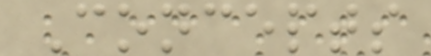Concepts
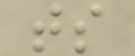ts
